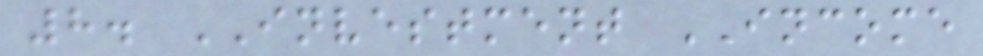8. INVESTMENT INCOME
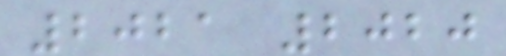2021 2020
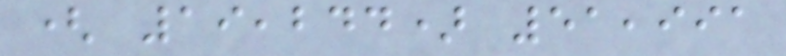( 19,244) 51,991
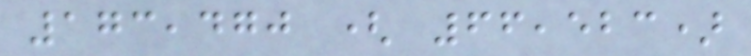173,470 ( 66,523)
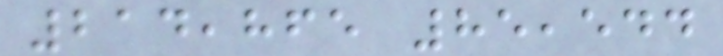214,865 85,544
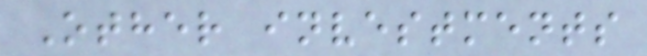Other investments
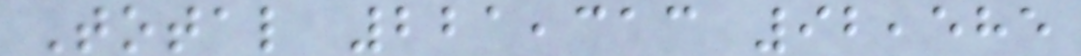Total 221,313 92,585
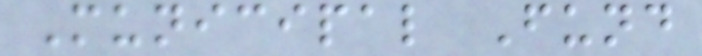Municipal Fund
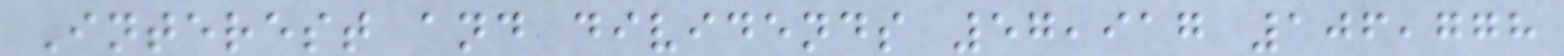Interest and dividends 57,917 106,778
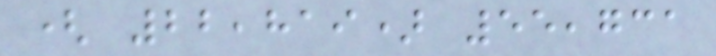( 22,819) 55,731
